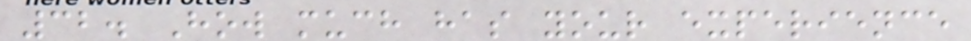32. How much has your experience
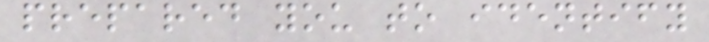prepared you to identify
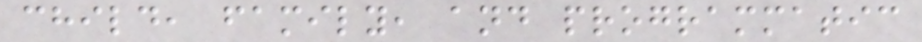child, family, and programmatic
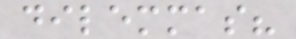dilemmas?
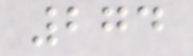274
